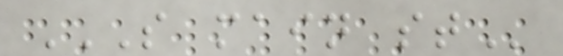S MAIN ST
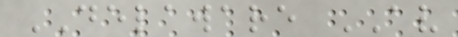DELAWARE AV
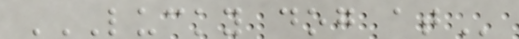LUCKY DOG AT
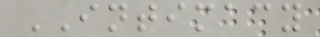INTIMACY
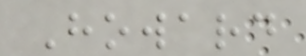Howard
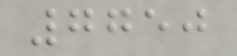7750
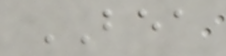BEA
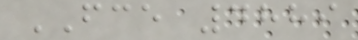FCE 4889
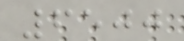6500
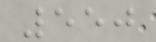550
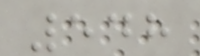548
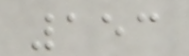153
